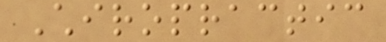Chiropractic
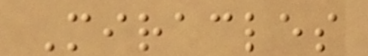Miracles
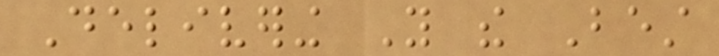Delivering You the Best
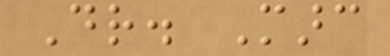Dr. Marc
